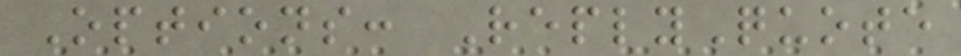Options: ReplyQuote
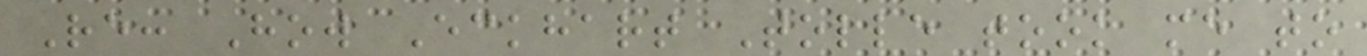Re: How Eckhart Tolle took me to
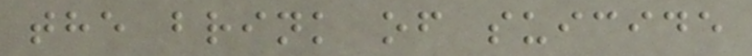the brink of suicide
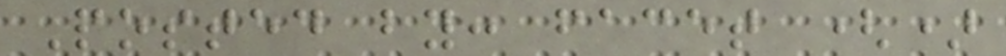Posted by: facet ()
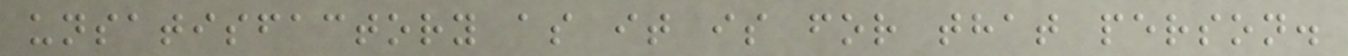unsatisfactory as it is for that person.
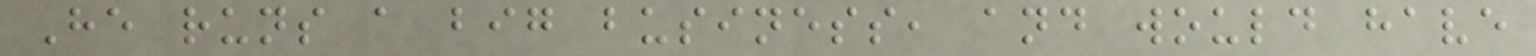He runs a big business, and would have
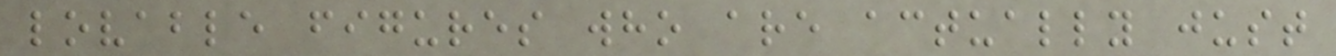lovable figures who are actually just
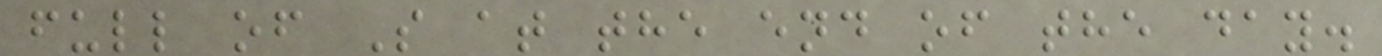full of S at the end of the day.
